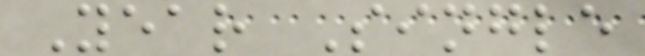Year Single
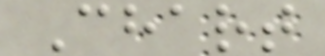Chart
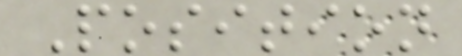Position
